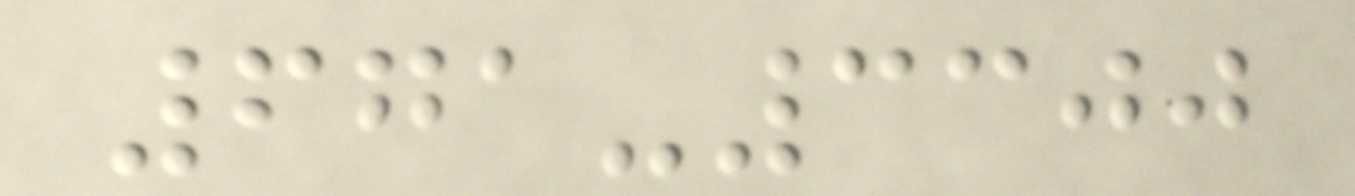671-3300
